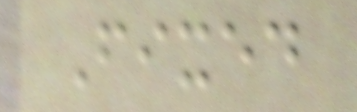Fixed
